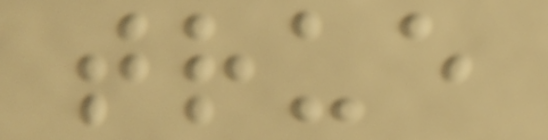true
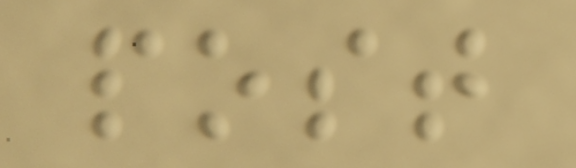post
